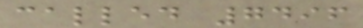called 7496
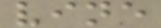vine
